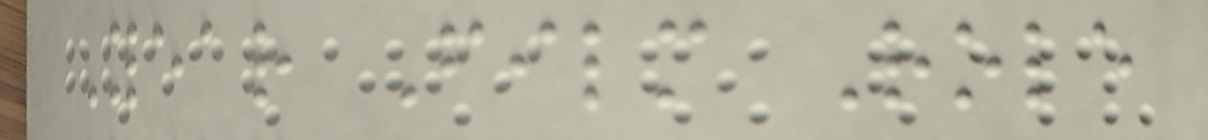Year Film Role
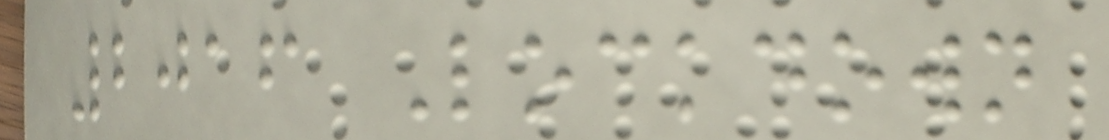2016 Lockdown
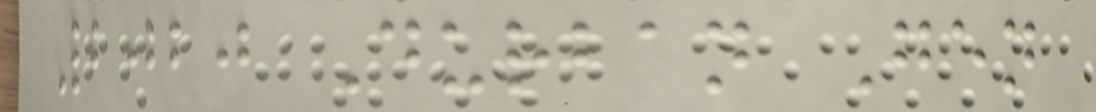2020 Durban Gen
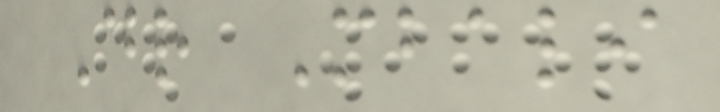Dr Mbali
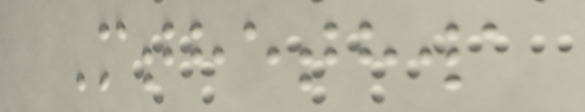Mthethwa
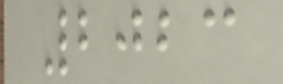2023
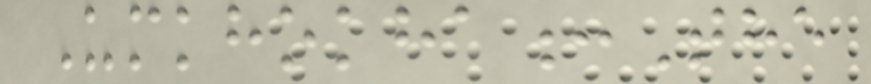Umkhokha:The
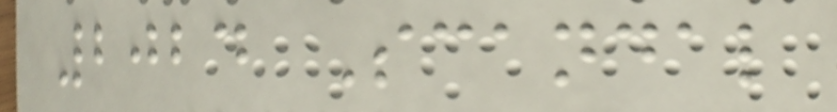2024 Scandal
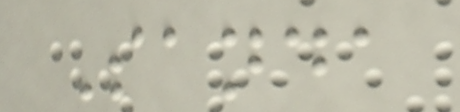Sanda
